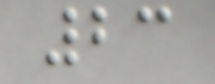23
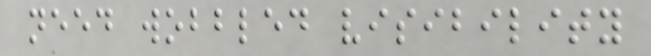need wobbled visibility
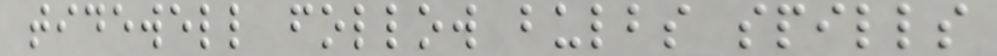tidewell follow bulbs spills
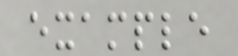example
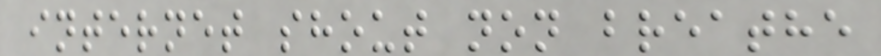internet shout non breathe
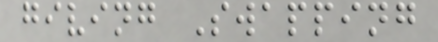giving Swapping
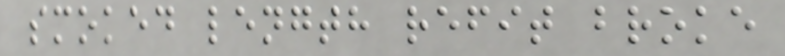smoked length refit broke
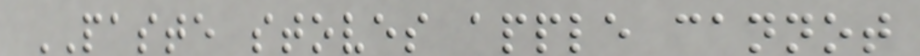PASTE stoves apple cannot
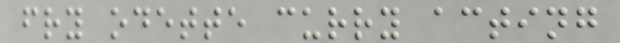fry odette curry acting
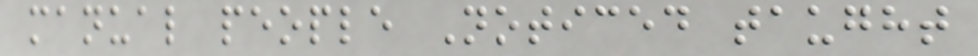manual people Noticed taught
